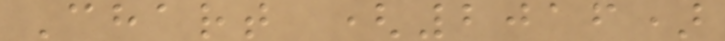Chart (2016)
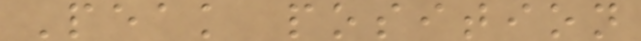Peak position
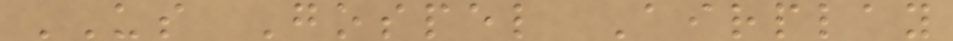US Gospel Airplay
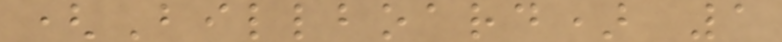(Billboard) 1
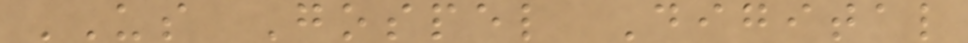US Gospel Digital
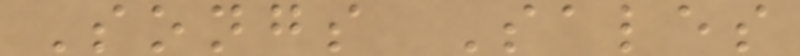Songs Sales
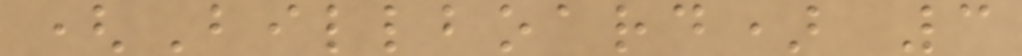(Billboard) 3
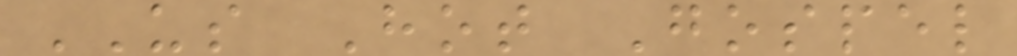US Hot Gospel
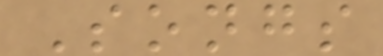Songs
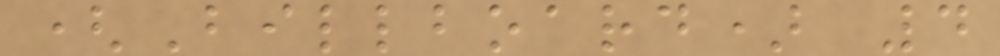(Billboard) 4
